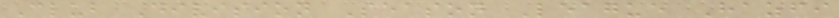Club Division Season League Hazfi
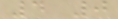4 0
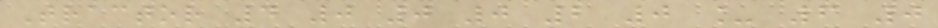Tractor 4 0 0 0 2 0 _ 6 0
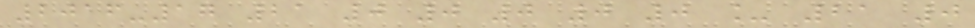2016-17 21 0 0 0 0 0 _ 21 0
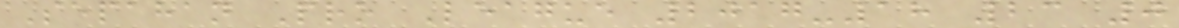Sepahan Pro League 2017-18 23 0
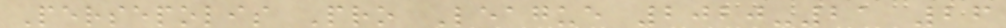Persepolis Pro League 2020-21 26
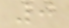0
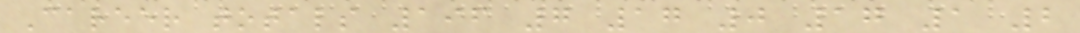Career totals 196 7 17 0 17 1 2
